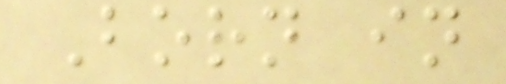Born in
